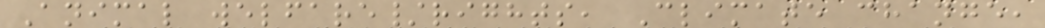Animal welfare/rights, Climate change,
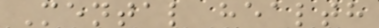Mental health
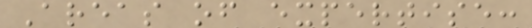Areas of expertise:
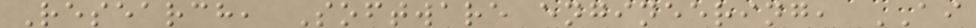Research, Software engineering, AI
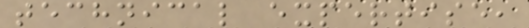technical expertise,
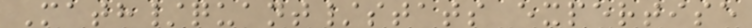Math/quant/stats expertise
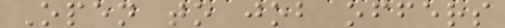Open to job offers
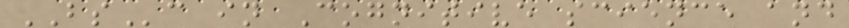BSc in Cognitive science and
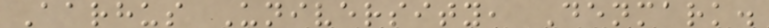Aarhus University, Denmark.
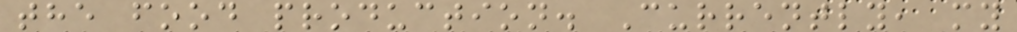the food production. Currently, my
